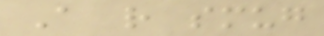A rather smug
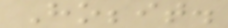Hobbit.
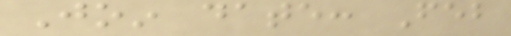Join date: Feb
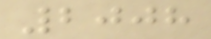2008
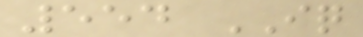554 IQ
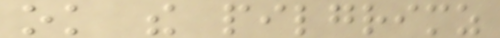ok the pilgrimz
